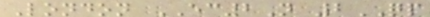London EC2N 2QP
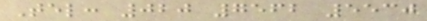Tel: 020 7562 5530
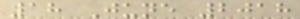18 June 2018
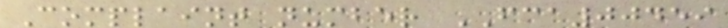Complaint number FCA00459
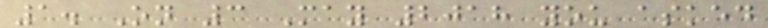1. On 3 May 2018 you asked
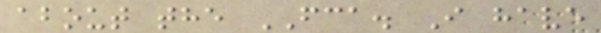about the FCA. I have
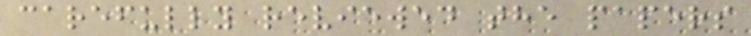carefully reviewed the papers
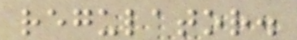regulator.
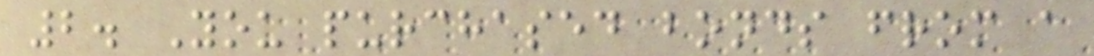2. You purchased bonds from a
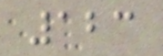123
